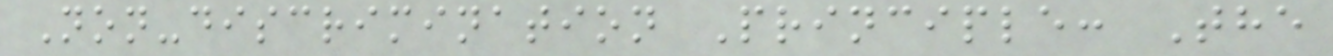Non-discrimination Principle: The
